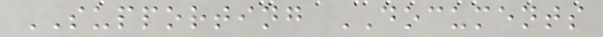SUPPORTING DOCUMENTS
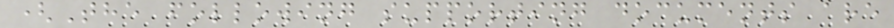(The following supporting documents are
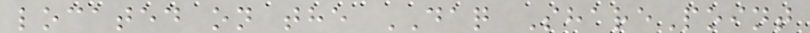located on the DAQ SharePoint
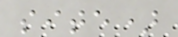site)
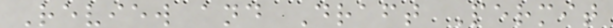Review and Draft Permit
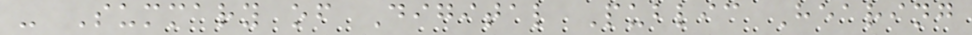- Summary of Digital Public Hearing
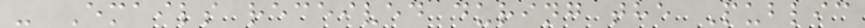- Emails received during the Public
